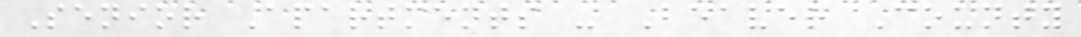Senior Apartments - Beaver County
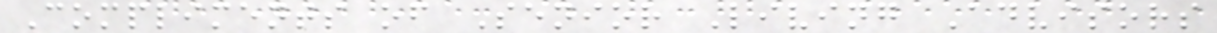Compliments of Senior Living Advisors
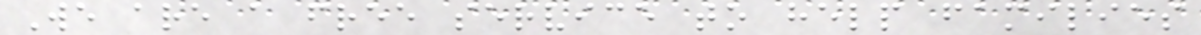We are a free service to help families
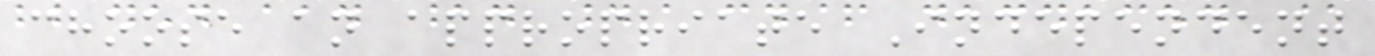choose an appropriate Independent
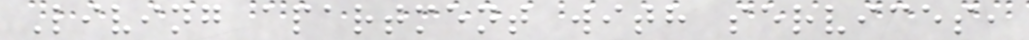Living apartment with services,
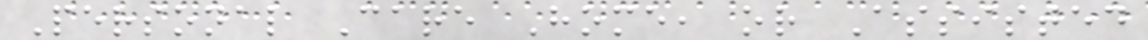Personal Care Home, or Assisted
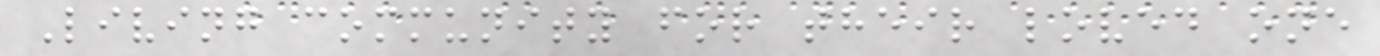Living community for their loved one
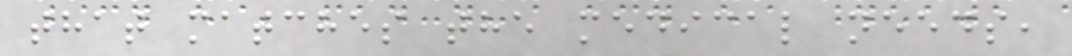that matches the medical needs,
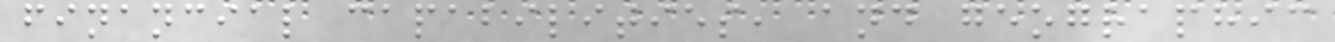financial capabilities, and geographic
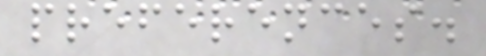preferences.
